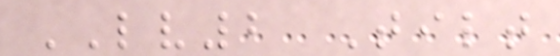LV2 Tilt
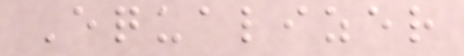Equalizer
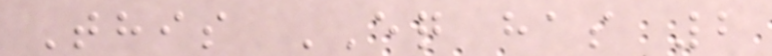This EQ has 2
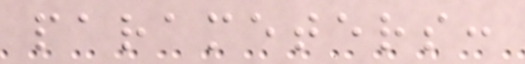parameters:
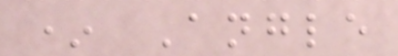* Angle
